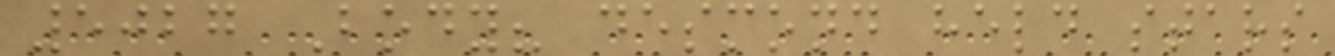5027 Body? desmond held stars
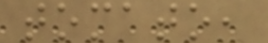tomato,
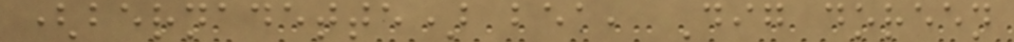(bernadette) bea, Dig doreen
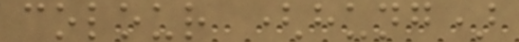colour (hung)
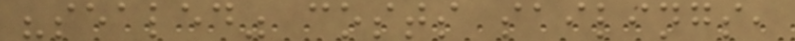"sealed" costs sailings,
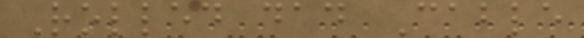Rolled dad Cable
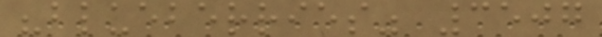"blueberries" 3507
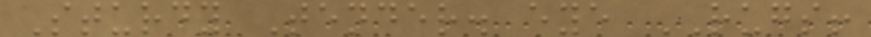Sturdy Tender. eye RUGS!
